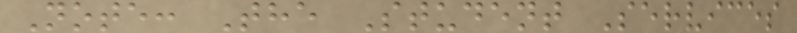Note: The Student Services
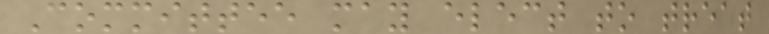Committee may elect to treat
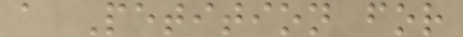a Petition for
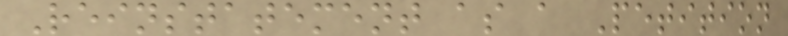Reinstatement as a Petition
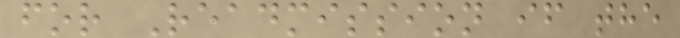for Readmission if the
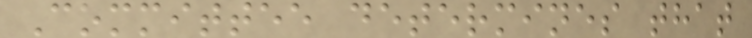Committee determines that
